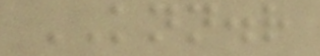KNN.r
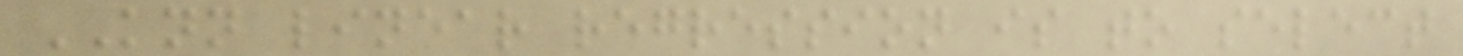KNN linear regression is to select
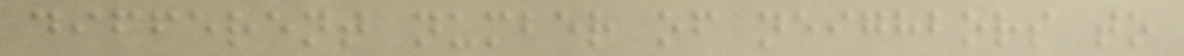different number of neighbors to
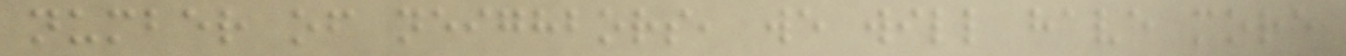number of neighbors, we will have more
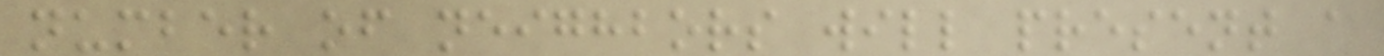number of neighbors will present a
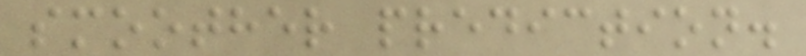smoother prediction.
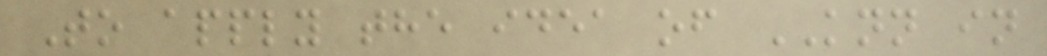To apply the idea of KNN in
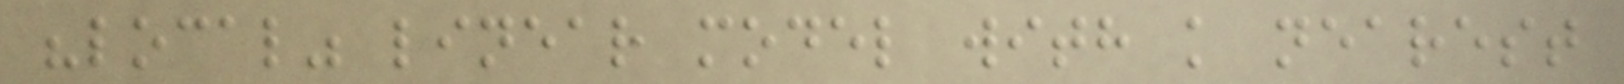"local" linear model with k nearest
